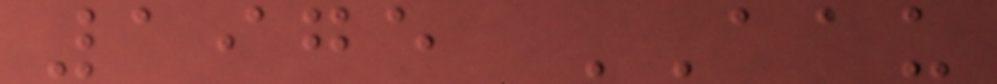1975 AAU
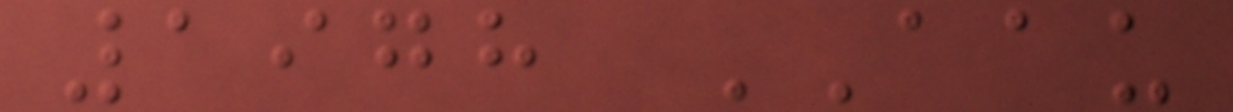1978 AAU
